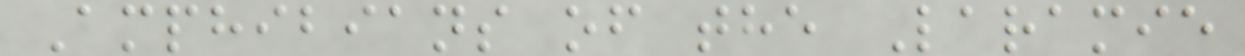Amphibians of the Laramie
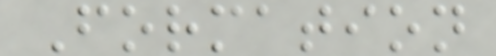Formation
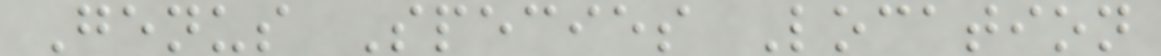Genus Species Location
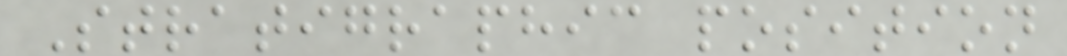Stratigraphic position
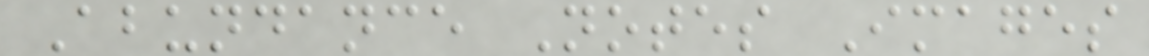Abundance Notes Images
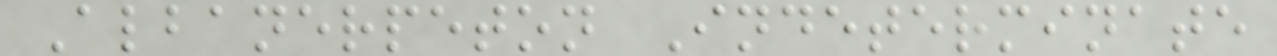Albanerpeton Indeterminate
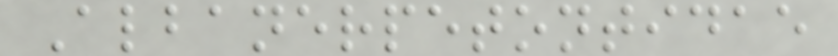Albanerpetontidae
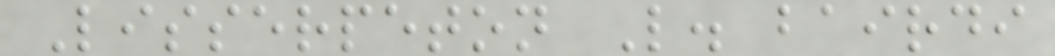Lisserpeton L. bairdi
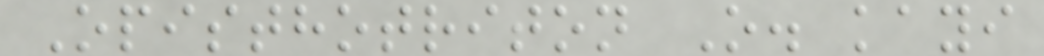Opisthotriton O. kayi
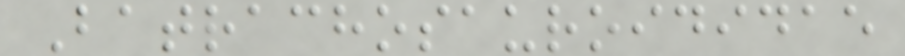Batrachosauroididae
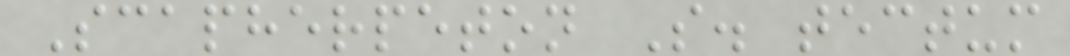Scapherpeton S. tectum
